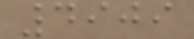4909
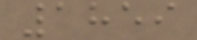1859
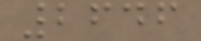2646
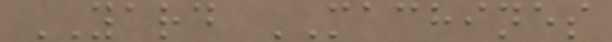YARD MACHINES
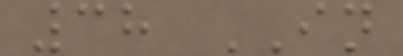38 IN
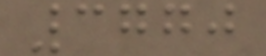3770
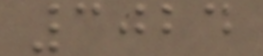3024
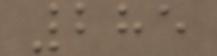285
